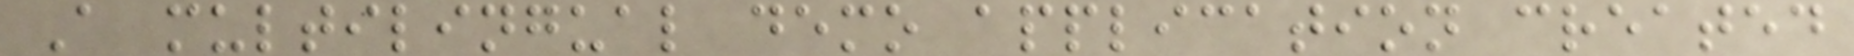A multilingual demo application created
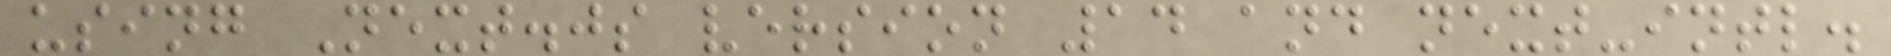using Next.js version 14 and next-intl.
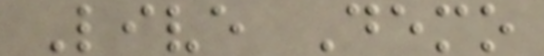Live Demo
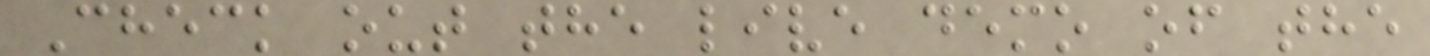Check out the live demo of the
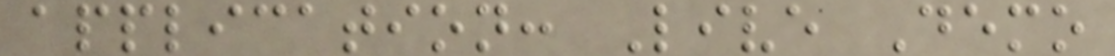application: Live Demo
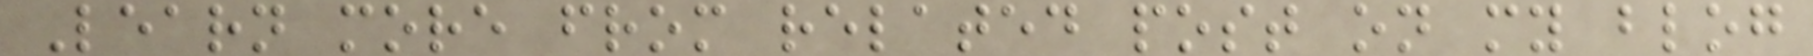Learn more from related post on my blog
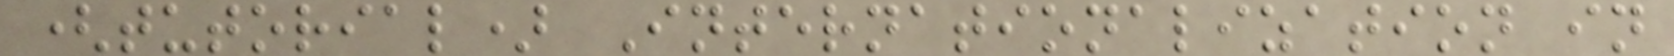(tutorial) Internationalization in
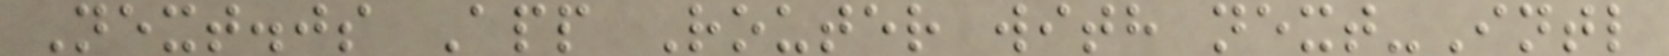Next.js App Router with next-Intl
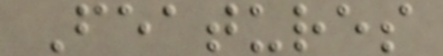Features
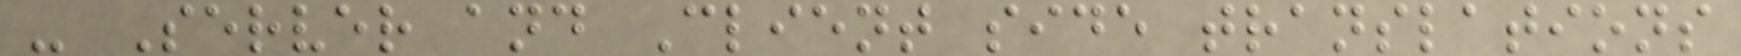- Server and Client side translations
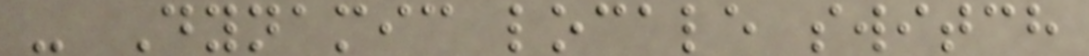- Dynamic locale switch
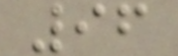96
